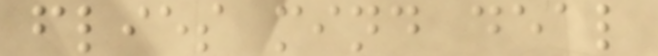flies mind deal
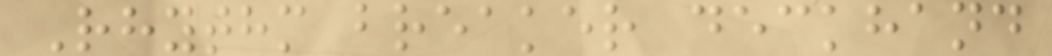Rhythm breaker deckhand
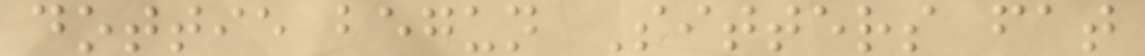dottie begun Sitters fat
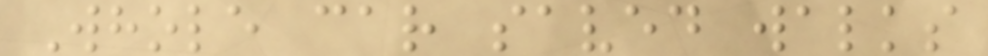Whole car saved walks
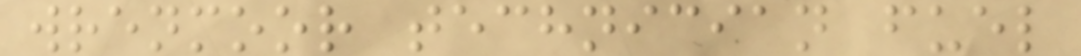wrenmoor technician fuel
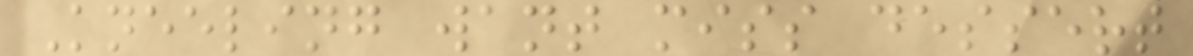Kneeling want miss dessert
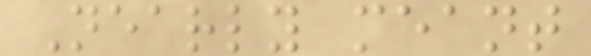Nearly meant
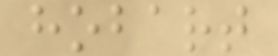hobart
